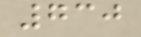730
